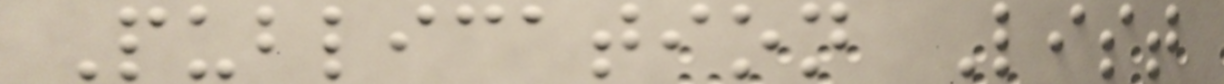Publication List
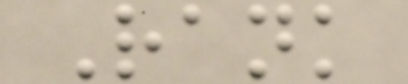Rank
